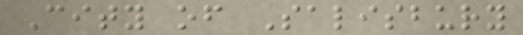City of Salisbury
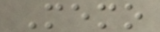Memo
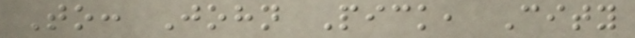To: John Pick, City
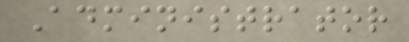Administrator
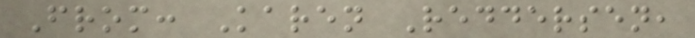From: Karen Reddersen,
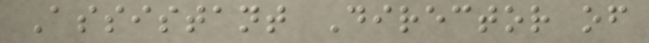Assistant Director of
